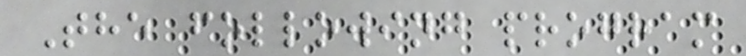The following program
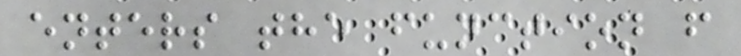enters the function f
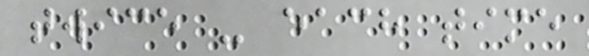twice - each time
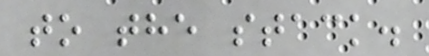to the stack.
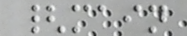{main
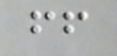ff
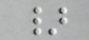}
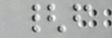{f
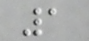1
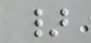}
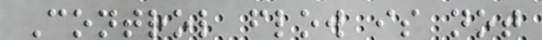Control flow is not
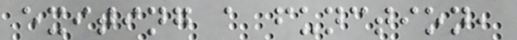exiting a function,
